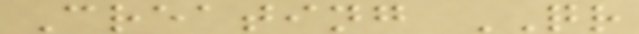Creating QR
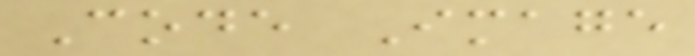Code Image
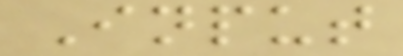Input
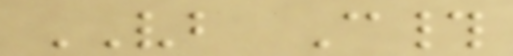VB C#
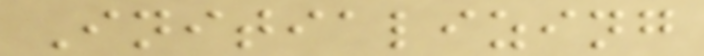Initializing
